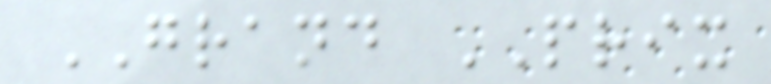GRAND PRIX
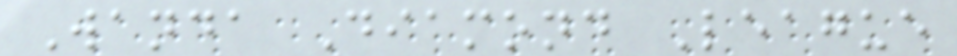Wanda Diamond League
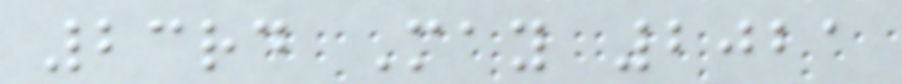23rd May 2021
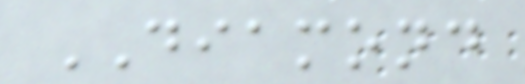DIAMOND
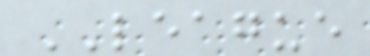LEAGUE
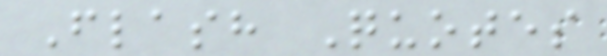Flash Quotes
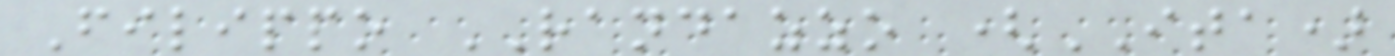Filippo RANDAZZO (ITA)
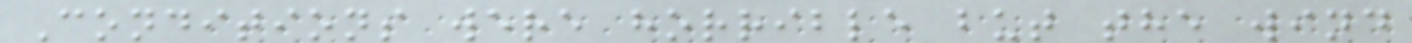Conditions were horrible but the wind
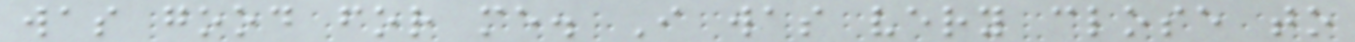was good for me. I was very close to
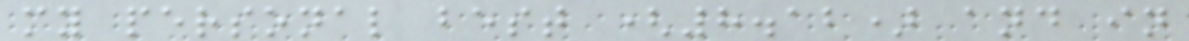my personal best (8.12) and in
